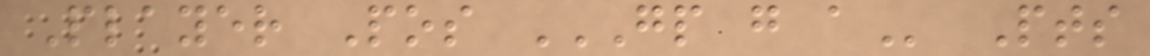Player Pos GP G A Pts
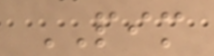PIM
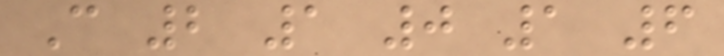C 2 1 0 1 6
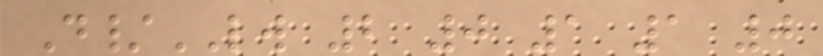D/LW 2 0 1 1 0
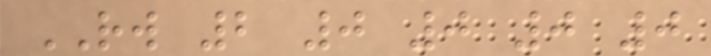RW 2 0 0 0 0
